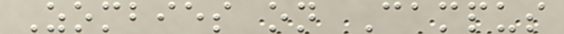Zombies on Campus
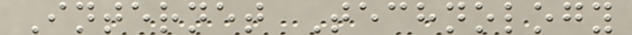Internet Technology
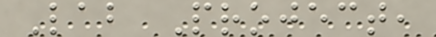Lab Project,
